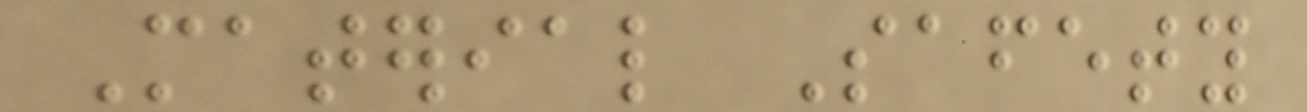Material Safety
